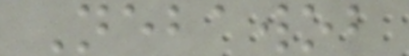Nebawob
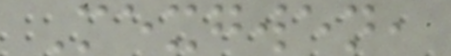Mexgwen,
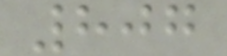807
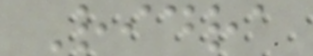Ridra
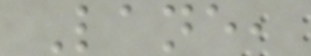Lane,
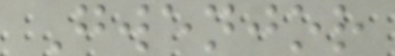Gwenjor
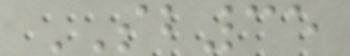SB35
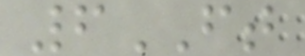6FT
